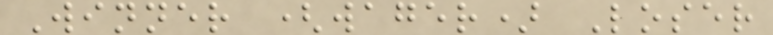Winner (wager) Loser
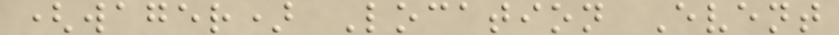(wager) Location Event
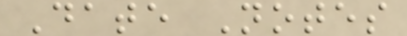Date Notes
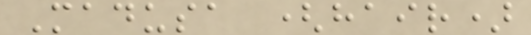Madusa (hair)
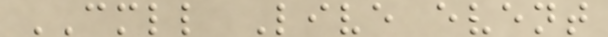CMLL Live event
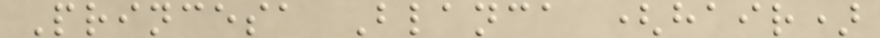Princesa Blanca (hair)
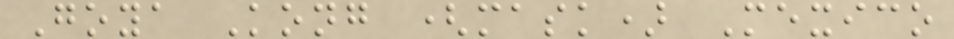Goya Kong (mask) Mexico
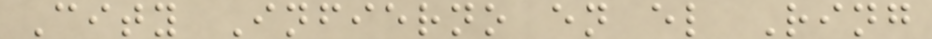City Infierno en el Ring
